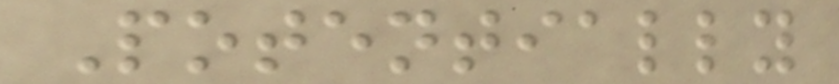Potentially
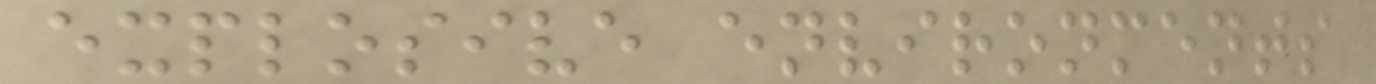explosive environments
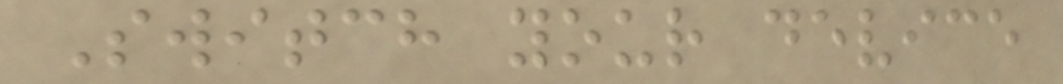Switch your device
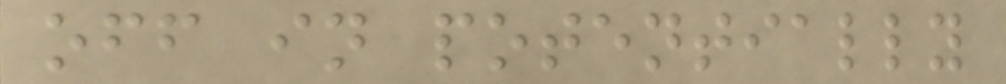off in potentially
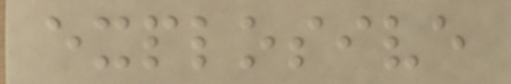explosive
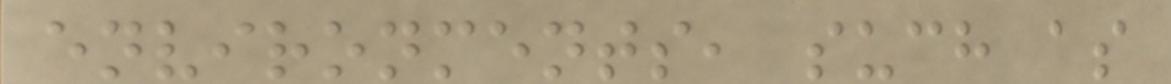environments, such as
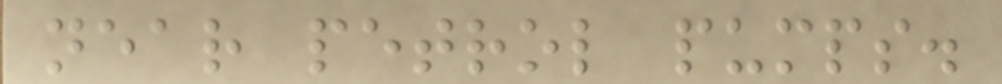near petrol pumps.
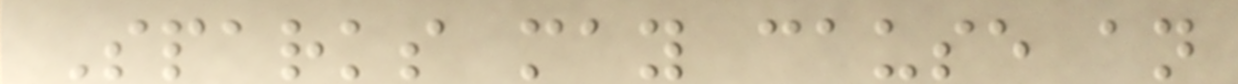Sparks may cause an
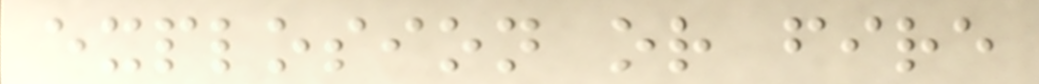explosion or fire
